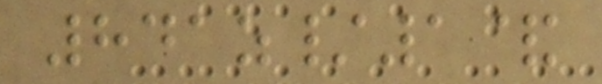841z/1&
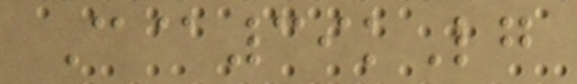C@39kLg
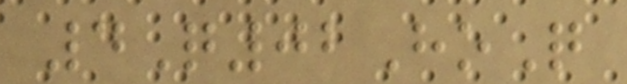4Q02HoQ
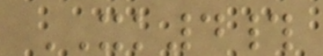XK4#
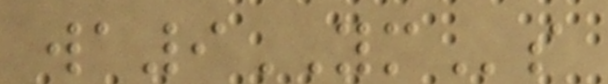wa9YMs
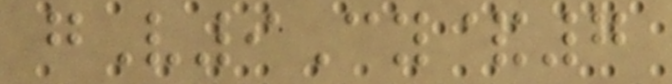gV9Cy&7
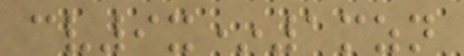cv9x*1mzn
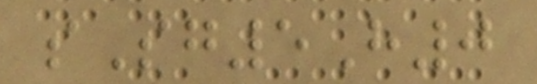sSg5H0
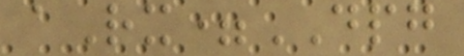aRx=DPG
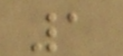1
